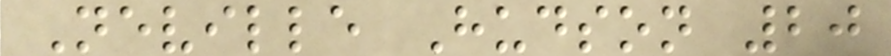Neville Hudson 20
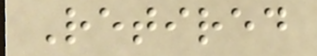Retired
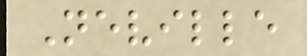Neville
